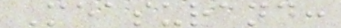Measurand:
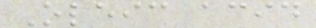Oleic acid
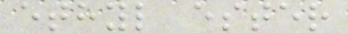ethyl ester
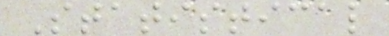Statistical
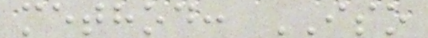method: ISO
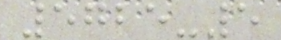5725-5
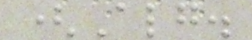(Alg.
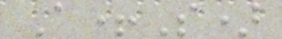A+S)
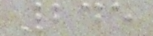245
